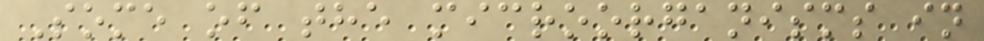Some of the microorganisms in
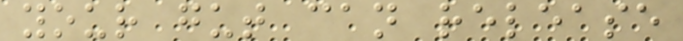your gut can release
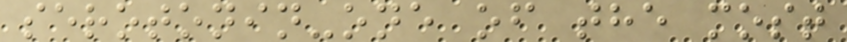serotonin-one of the most
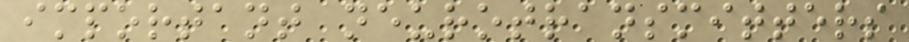important neurotransmitters
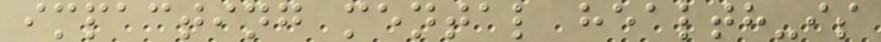impacting mental health-is
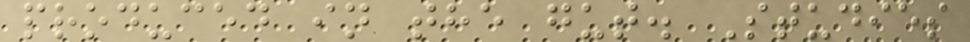produced in the gut. Studies
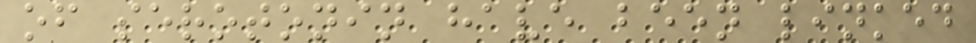of serotonin have been linked
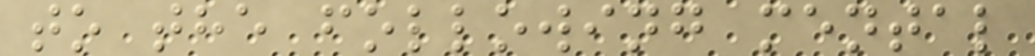to the following mental
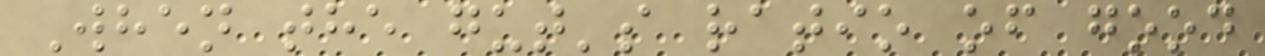When the gut's ratio of good
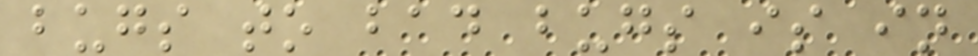bugs to bad bugs is in
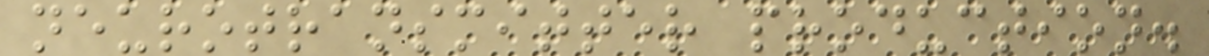neurotransmitter production.
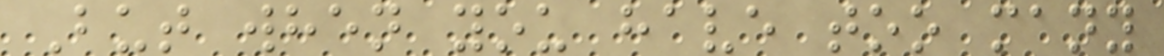But when you have too many
